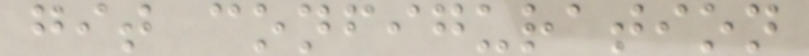git configuration
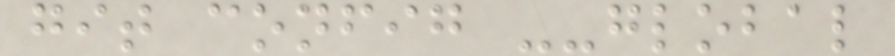git config --global
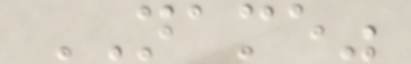NAME"
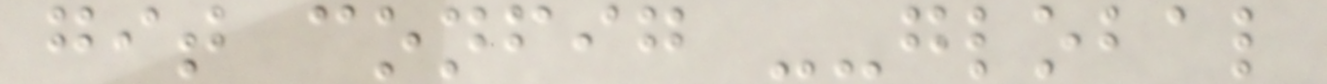git config --global
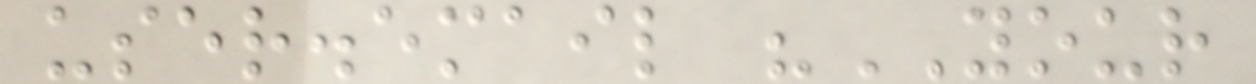user.email "YOUR
